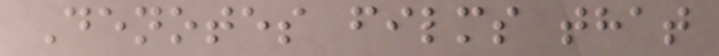Denotes films that
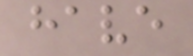have
